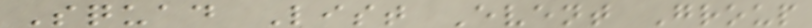Squad List Event Group
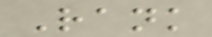Rank
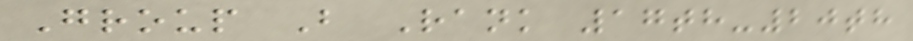Group B Rank 17th-20th
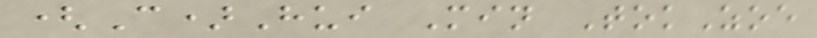(C)Hui Min TokZoe
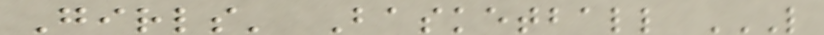Girls' Basketball L
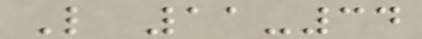L 11-34
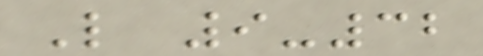L 9-32
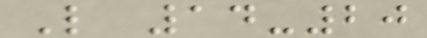L 14-20
